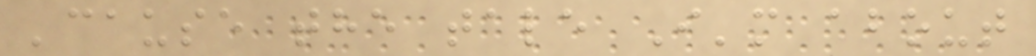'cause the tale I'm about
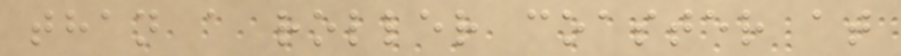than a roller coaster at
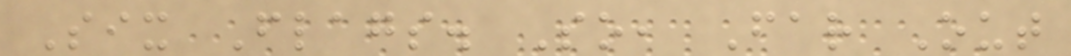Six Flags. So, Far Out
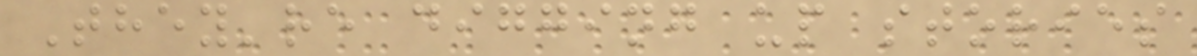They're digging up stories
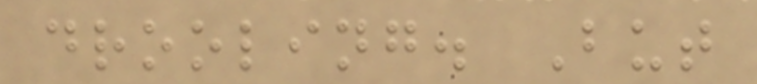drooling. But
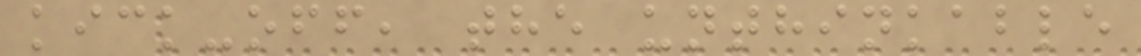kick-off, the unthinkable
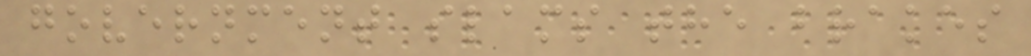government slams the brakes
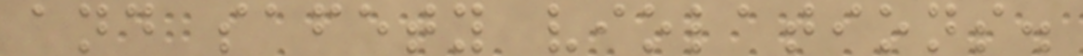and safety violations.
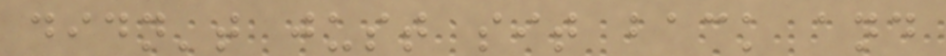didn't just sit back and
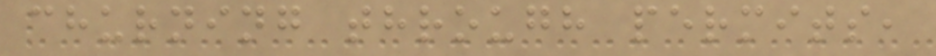churning through permits,
